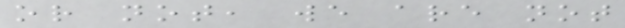or not, we are not
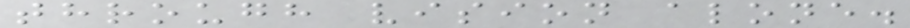through vision alone.
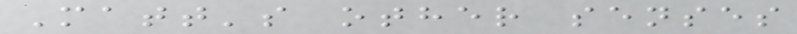Matt's other senses
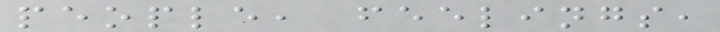people, feelings,
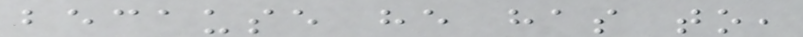because he has to,
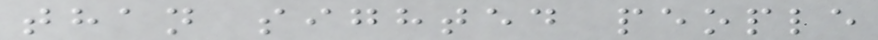than sighted people
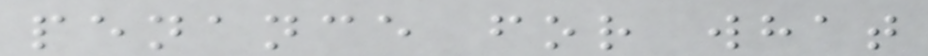penance for what
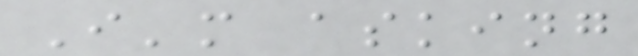I'm asking
